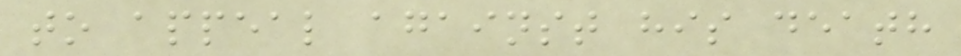to appeal against his death
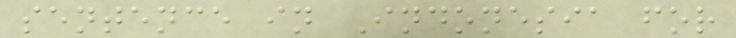sentence in Indonesia for
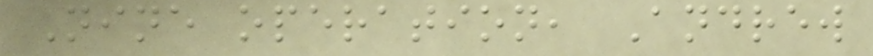Nine operation, Andrew
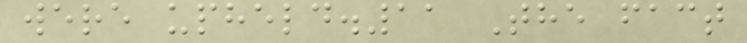were upheld.11 The fact
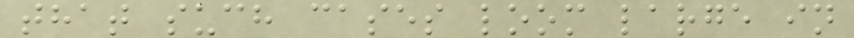that such cases loom large in
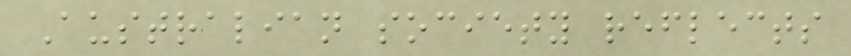Australian society reflects
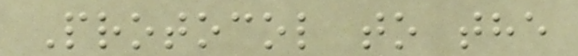Protocol to the
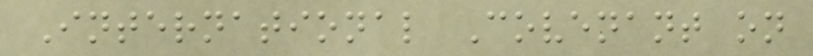International Covenant on
